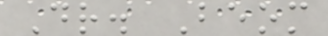Dr. Beom
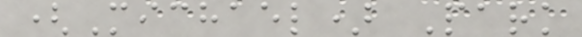(Michael) Park
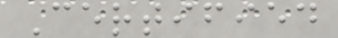Certified
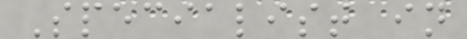Specialist in
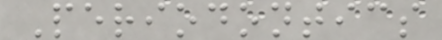Periodontics
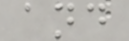and
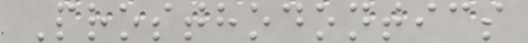Prosthodontics
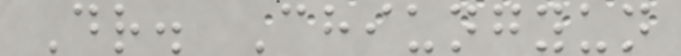Dr. Chiungyun
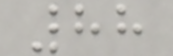88
